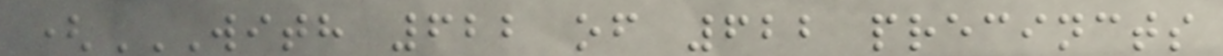(WITH 622 OF 622 PRECINCTS
